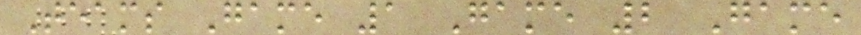Teams Game 1 Game 2 Game
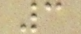3
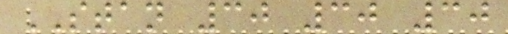STAN 30 30 30
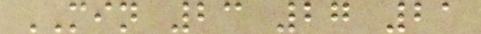MIN 23 27 21
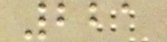221
